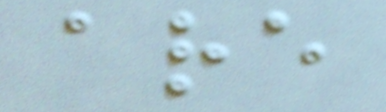are
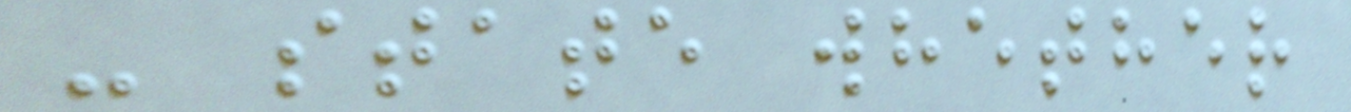- state whether
